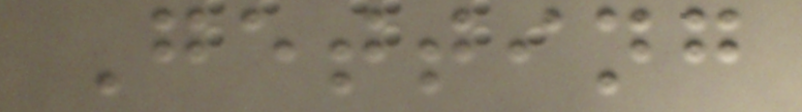Getting
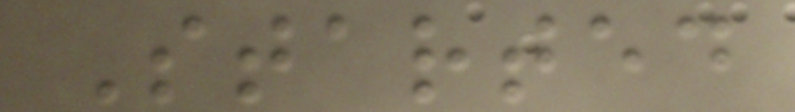Started
